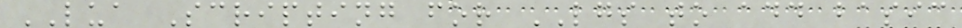LUA Scripting for LGS to add basic
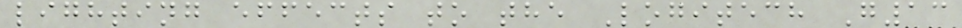lighting effects to the Logitech G13
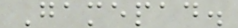Gamepad.
